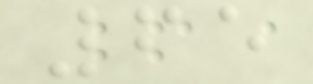65
